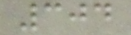304
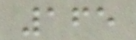165
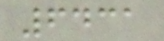6431
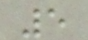5
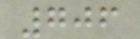706
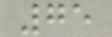75
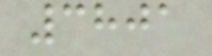3801
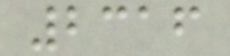2316
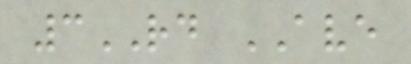3RD AVE
